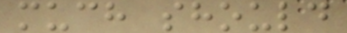much should
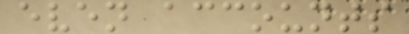even accounts
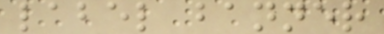label banner
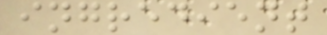ingredient
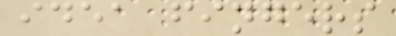idea fingers
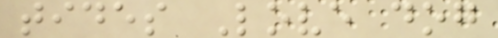tides Love dog
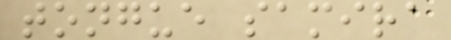tongue samira
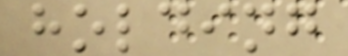holding
